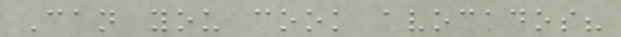Can you cook avocados?
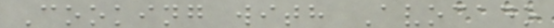Cooking with Avocado
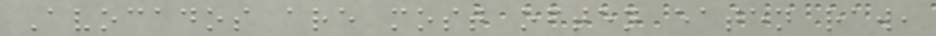Avocados are most often eaten raw,
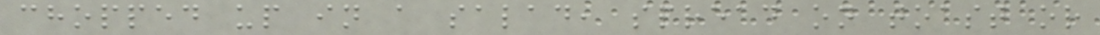chopped up in a salad, spread on toast or
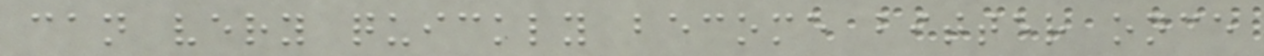can very quickly become bitter once
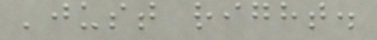'just right.
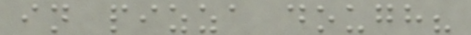in pizza dough?
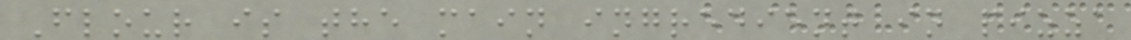Flour is the main ingredient in pizza
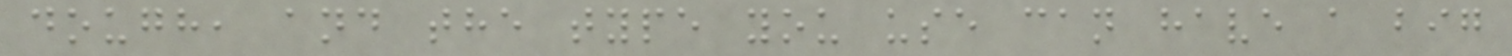dough, and the type you use can have a big
